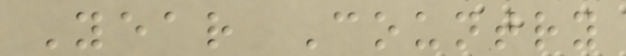Year Country
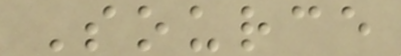Source
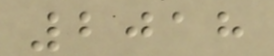2018
